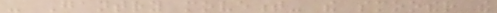- Gantry movement- the smoother the
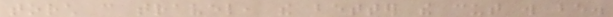torch can travel, the better the cut will be.
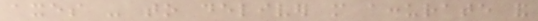axes - to deliver more accurate and
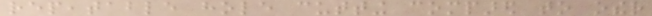repeatable hole cutting compared to other
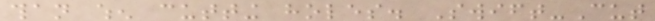than when cutting holes. Swift-Cut
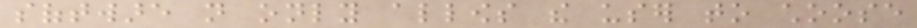software not only allows the user to choose
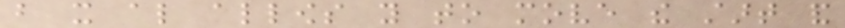but it also allows you to move the start and
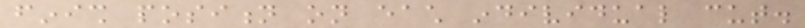finish position on each individual cut.
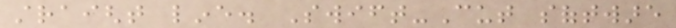straight line. Swift-Cut software
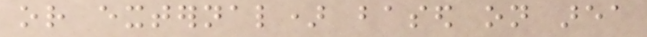or external) based on area
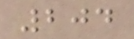204
